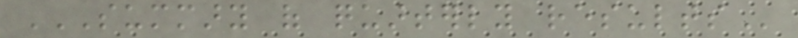SUMMARY OF QUARTERLY RESULTS
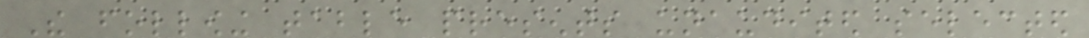The following table presents unaudited selected
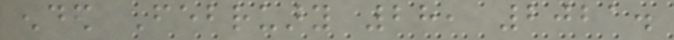ended February 28, 2021.
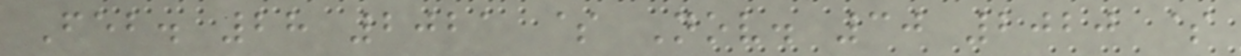Feb. 28 2021 $ Nov. 30 2020 $
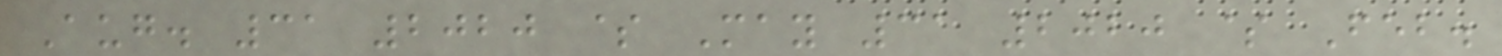Aug. 31 2020 $ May 31 2020 $ Feb.
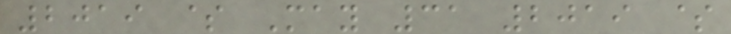2019 $ May 31 2019 $
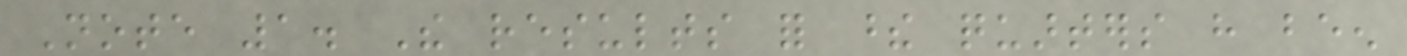Note 1. The results for these quarters have been
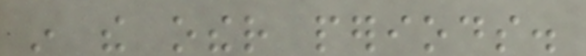in the other periods.
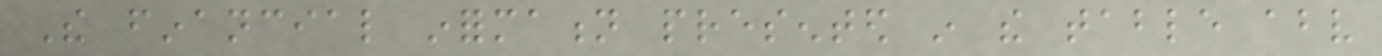The financial information presented in the table above
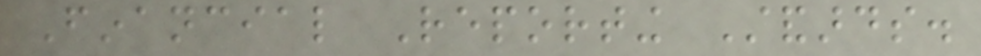Financial Reporting Standards.
